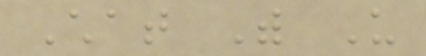Chat With Us
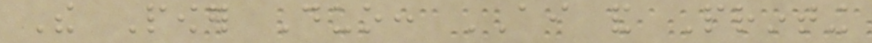The Power Duo: AI and Printing
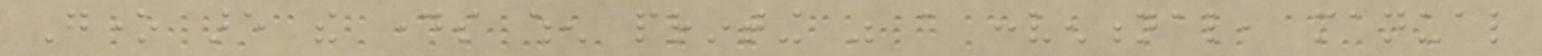Gone are the days when printing was a conventional, manual
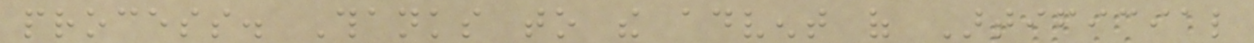process. Thanks to the advent of Artificial
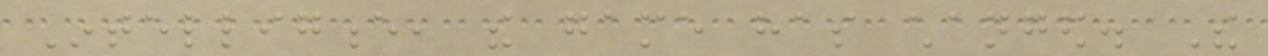Intelligence, the game has changed. The
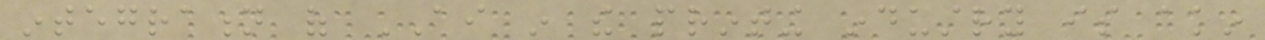integration of AI in the printing industry is akin
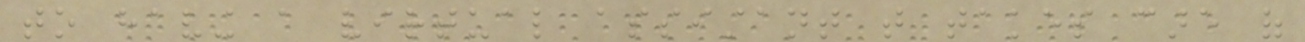to having a virtual assistant that takes care of
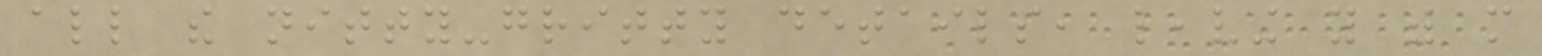all the nitty-gritty details, leaving you with more
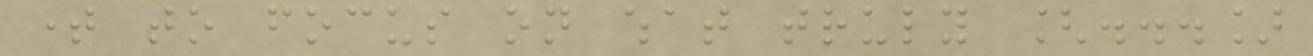time to focus on what truly [...]
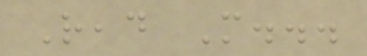Read More...
